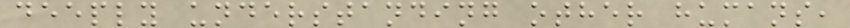deeply understanding other humans,
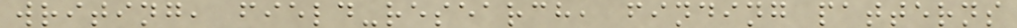writing, field-research, finding patterns
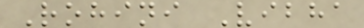Rohini Vibha
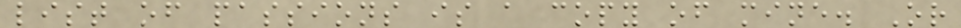list of passions is a copy of mine. Or
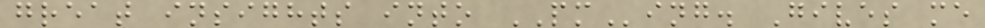great insights into PMing. Gives me
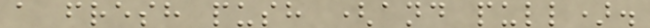a fresh push (and pull).
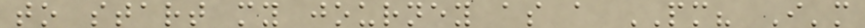to start my journey as a PM? I'm
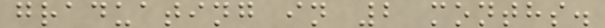graduating in 2 months.
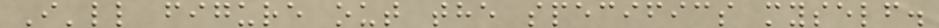I'll figure out the specifics myself.
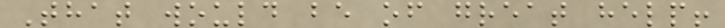That would be of great help!
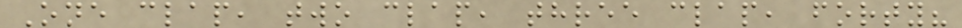One clap, two clap, three clap, forty?
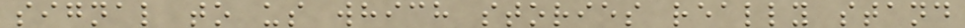signal to us which stories really stand
